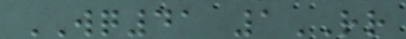WQ41 1RR
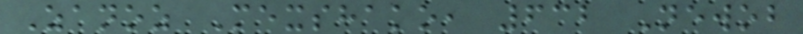Zanoz Mexshako, 632 Newob
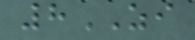8ZI
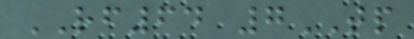RF64 7TP
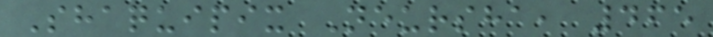Shaquipix Neursha, 465
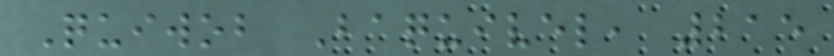Quiwob Baquivel, 215
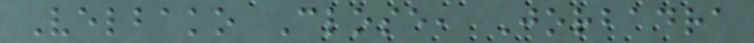Velbako Close, Jorbadra
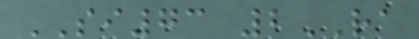SI73 2RA
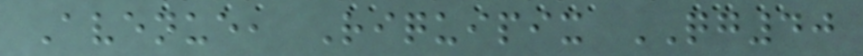Avenue, Riquipix QG40
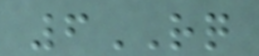6RQ
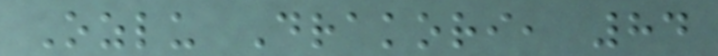Ozlu Drakori, 84
